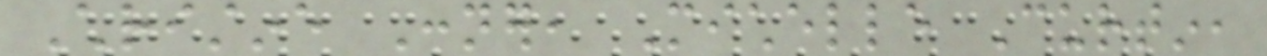Christine Conner, Michelle Curtin,
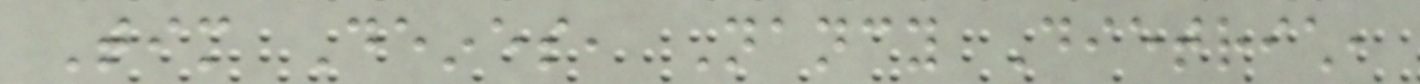Tim Deines, Nancy Dietrich,
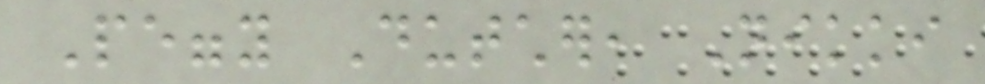Peggy Dutcher, Nikki
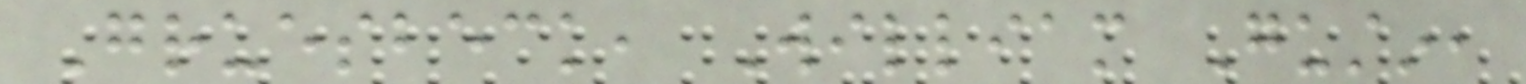Gruesbeck, William Gustin,
